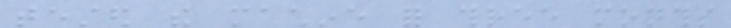tested the machine for three months
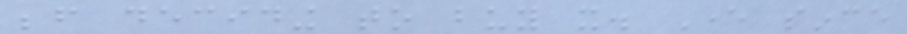before deciding to buy it. Ever since
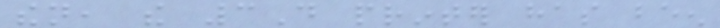then, the 3D printer has been
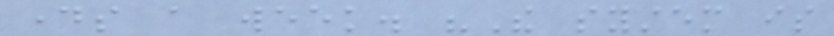days a week. "The system is
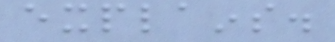explains.
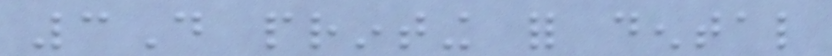3D printing for dental
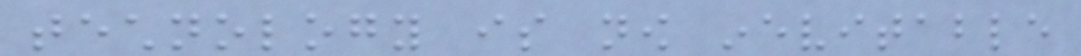technology is now inevitable
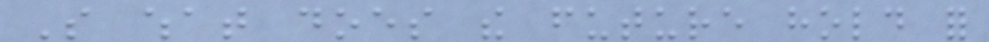So what does the future hold for
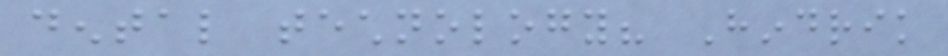dental technology? Hindrik
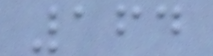164
